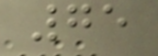75
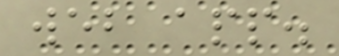web app.
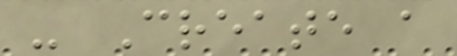- Create a
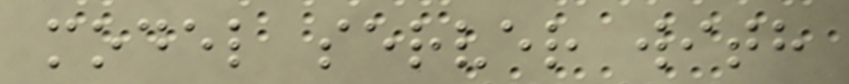model server with
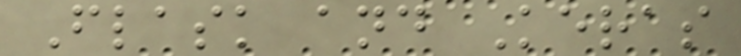Flask and Keras
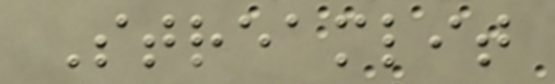Streamlit
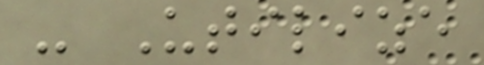- Utilize
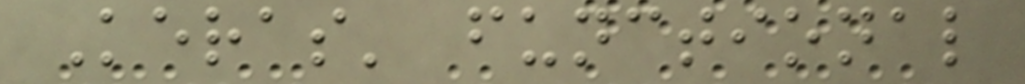Keras' functional
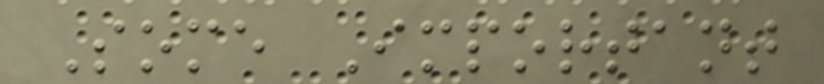Some Important
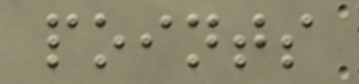points
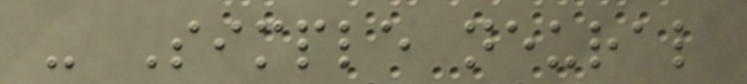- Simple neural
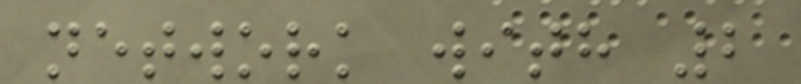network with 2
